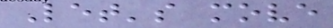Let's move
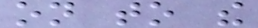on to the
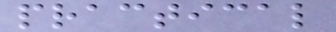practical
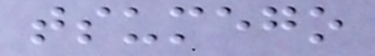tsumego
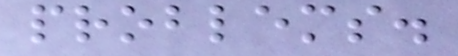problems.
